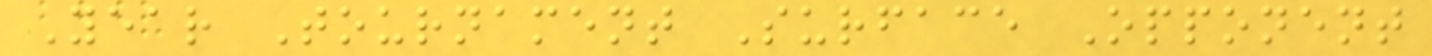Year Tournament Surface Opponent
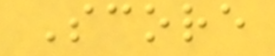Score
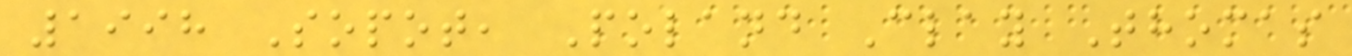1998 Sopot, Poland Clay Thomas
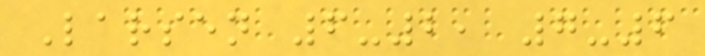Larsen 6-2, 7-6
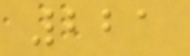221
